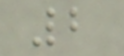2
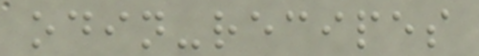odin-recipes
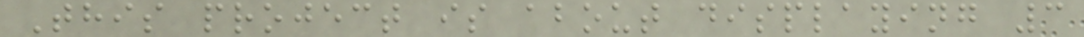This project is about displaying 3
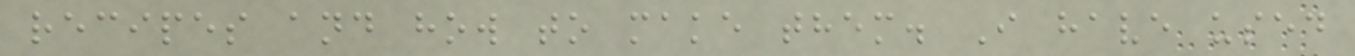recipes and how to make them. I have used
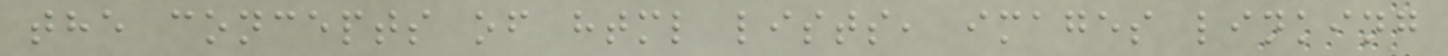the concepts of html lists, images linking
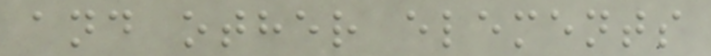and other elements
